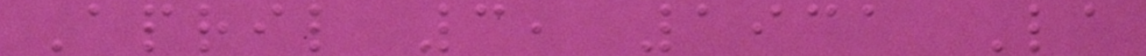April 3, 1931 La
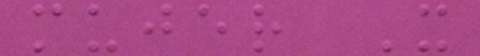mujer X
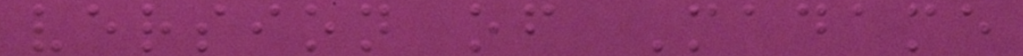version of Madame
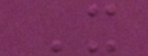X
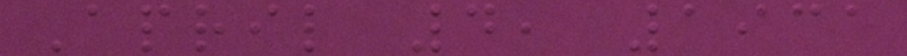April 4, 1931
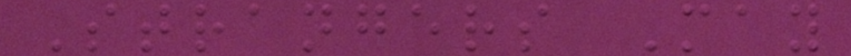Strangers May
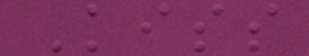Kiss
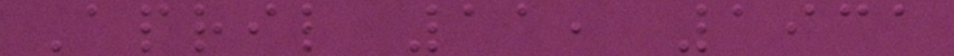April 11, 1931
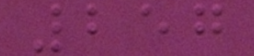257
